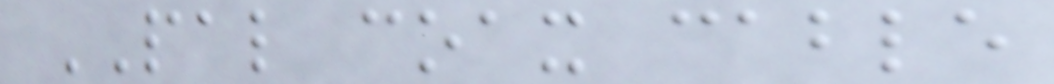PAL coax cable
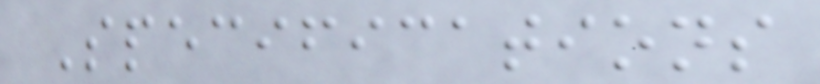Specifications
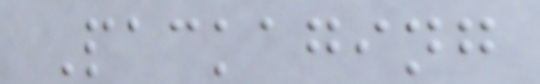Packaging
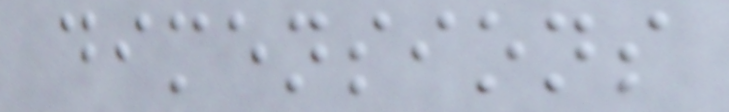dimensions
